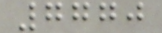7770
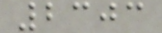2303
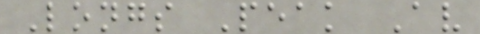Longs Peak Av
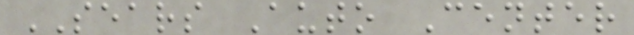SEARS Auto Center
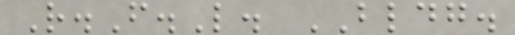R.F.L. BLDG.
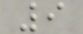9
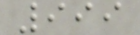999
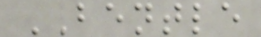BENTLE
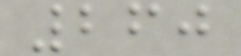260
